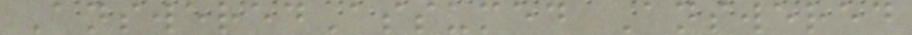AnsweredAssumed Answered
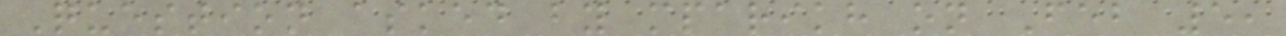Question asked by mparikh on Feb 5,
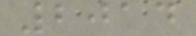2014
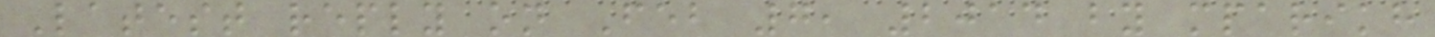Latest reply on Feb 7, 2014 by mparikh
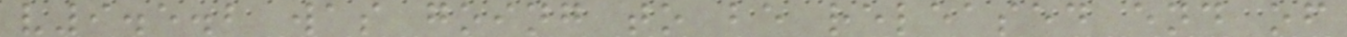v9.5.2 was going to be released end of
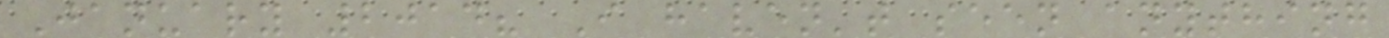January 2014? I haven't seen anything
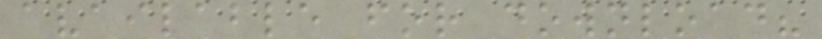available for download?
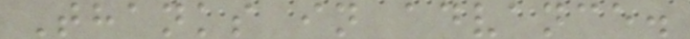Thanks in advance.
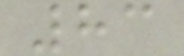83
